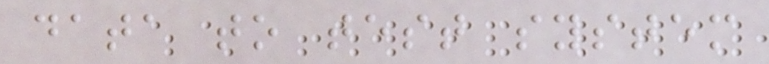data to test system
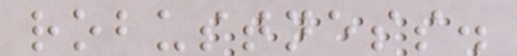robustness.
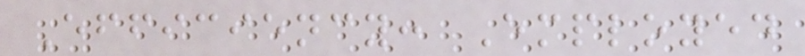Efficiency: Employed
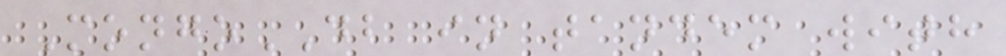MongoDB in tandem with
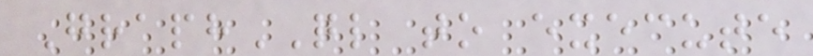GraphQL to execute
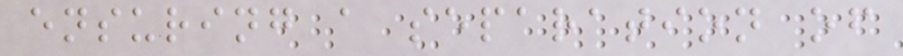ensuring a separation of
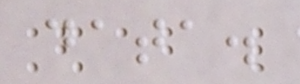data.
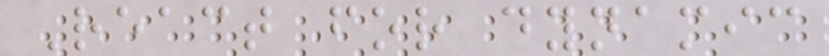React for dynamic
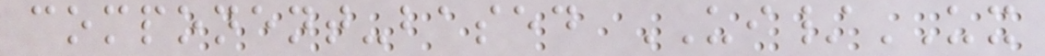component-based UI/UX
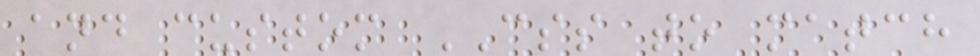and custom CSS to match
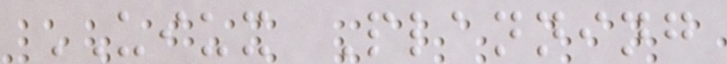UIUX Planning
